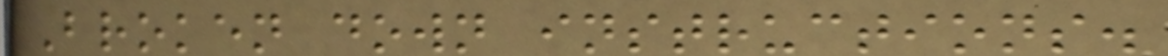Broken down instructions.
